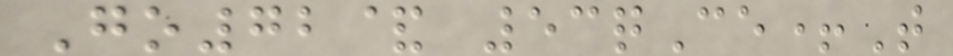Go72& 53qCe+T
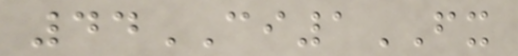44CI1FX
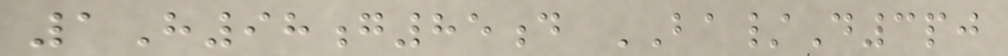1H98g85d BA/D3pj
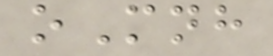oMnh
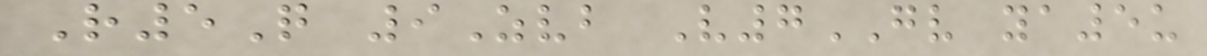R5Q 9Zvb V7GV ya5u
